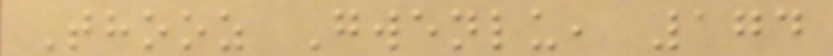Thooz Gwenlu, 174
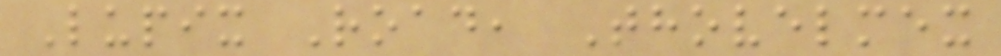Lupix Road, Thovelmex
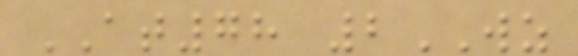AT78 2WZ
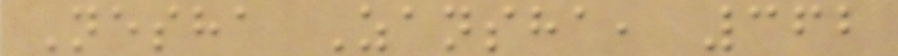Nesha Zansha, 362
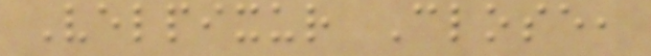Velpixur Close,
